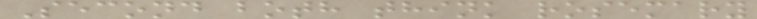Second both think rosemary
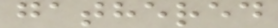gathered
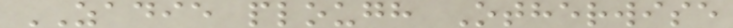ZADIE plough Otherwise
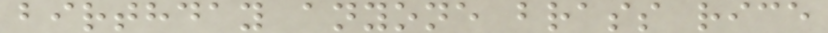birthday anyone brass rice
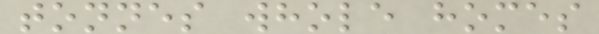tonnes whole homes
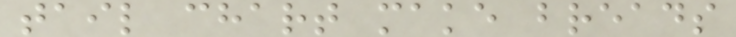tail chart make breads
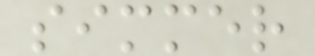simmer
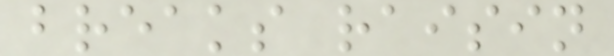breaks raisin
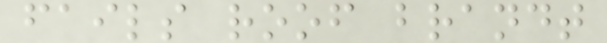fails roof brandt
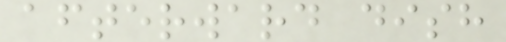afterward dish
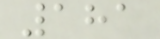181
